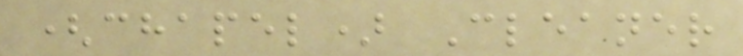(chapel) Cleaner
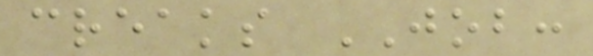creaks JOB:
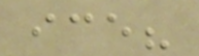ice?
